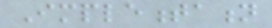Implementation
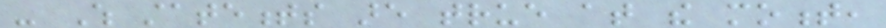- Which statements are true at the moment,
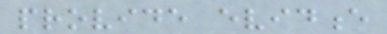provide evidence
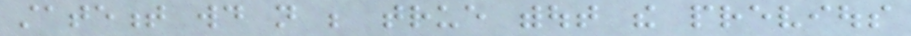statement would not be true without the previous
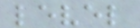level
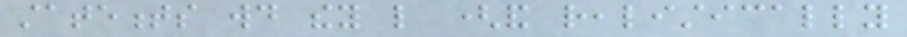statements would they like (and realistically
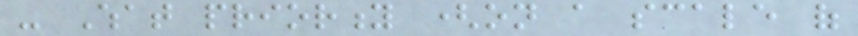- What priority (on a scale of
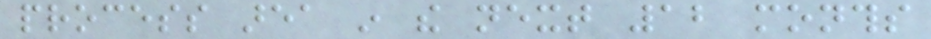process area in the next 12 months
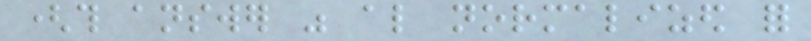(this answer was also normalized for
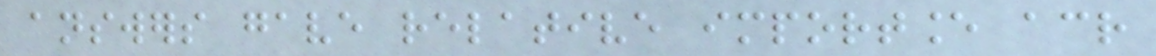answers gave relative importance across
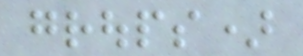groups)
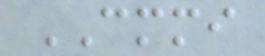CMMI
